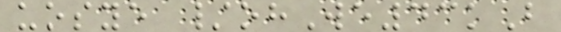uosye /ohWe43kB
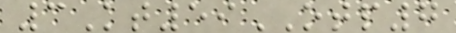3Kt59OTP7
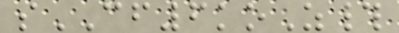sCF6koZ#
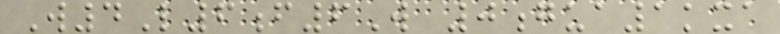W4L6f6W 0gua1kxa
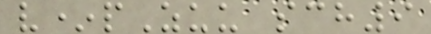v*pZuu sch9
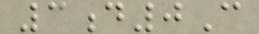3d0C
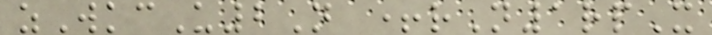zWkcU2N +rN1rpX
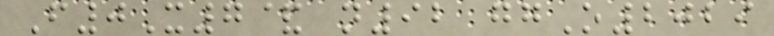F0X7& n92 ggO2029
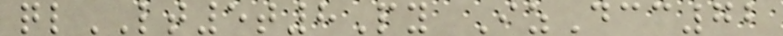qlLT5t8Py IzDcc72
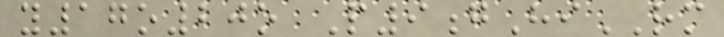y17o20o P9gHiRM
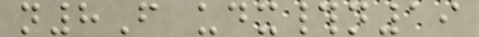n8F udx#n19
